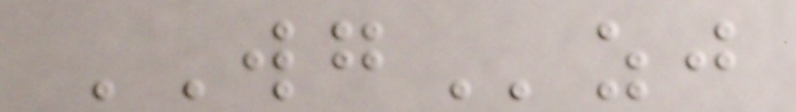WGzj
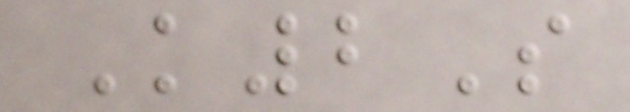K2S
